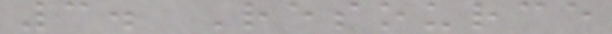3. Resource
